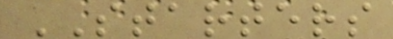STARTERS
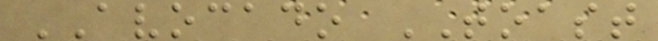AVOCADO TOAST
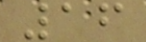16
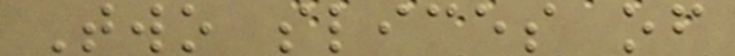Two slices of
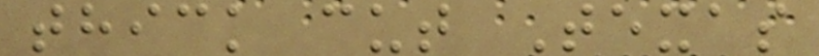thick cut Texas
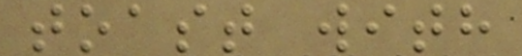toast with
